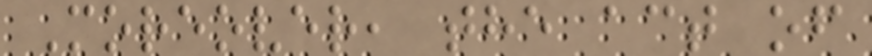Moreover, the act of
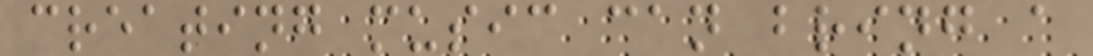creating music can bring a
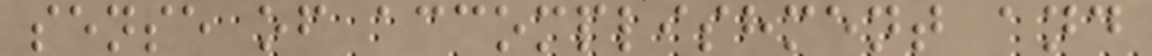sense of accomplishment and
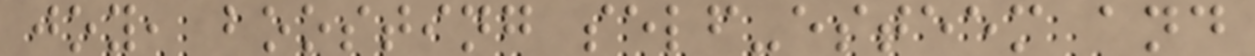joy, boosting self-esteem and
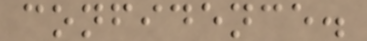confidence.
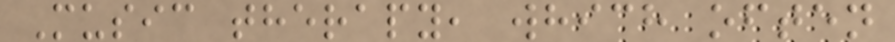Music therapy, which often
